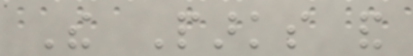The Parks and
